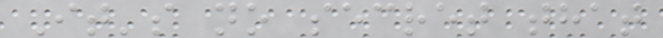It's no secret that
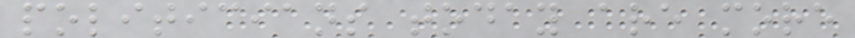politicians today are more
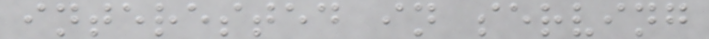interested in serving
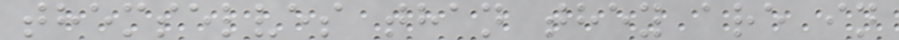themselves than they are in
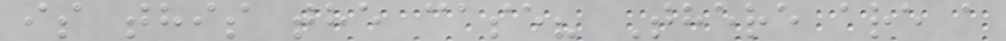is this the case? There are a
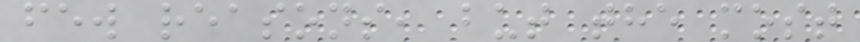few reasons, but the most
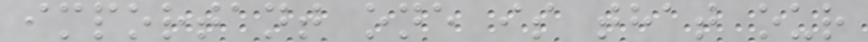important one is that our
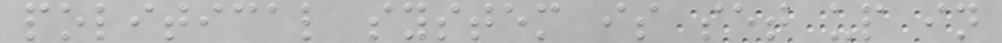political system is set up in
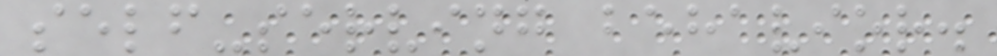self-serving behavior.
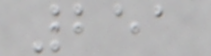251
